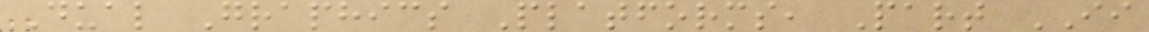Dual Graphics Platforms, Part II
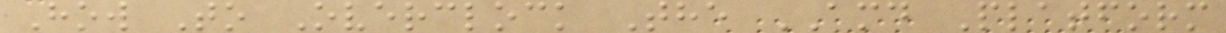How To Overclock The AMD Platform
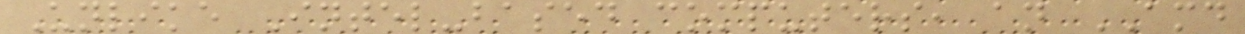Unlike Intel-based computers, an AMD
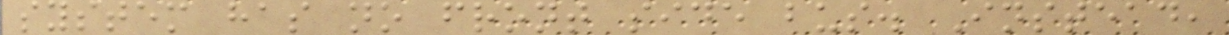system has no front side bus. Instead,
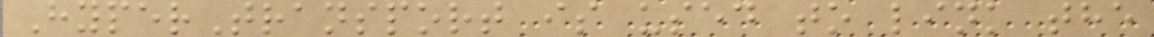HyperTransport is used to link the
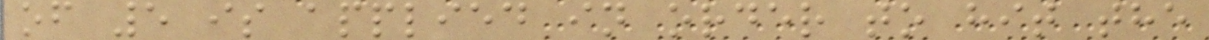of 5 is applied in order to hit the
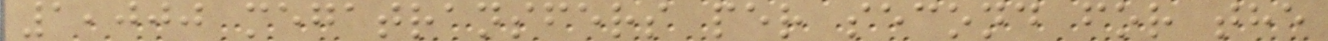1,000 megatransfers per second for the
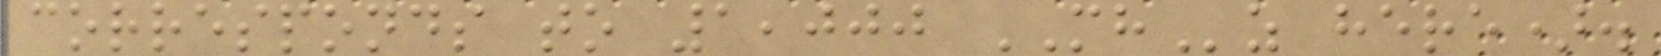corresponds to 1,000 MHz here).
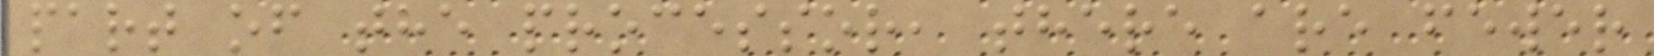part of the processor, there are fewer
